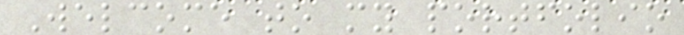Welcome to my portfolio
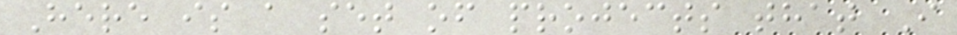Here is a set of projects that I
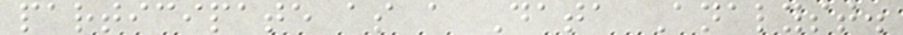participate as a Data Analyst.
